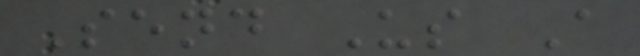Send Us A
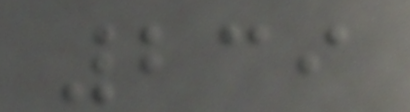239
